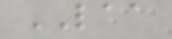LAA
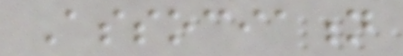Association
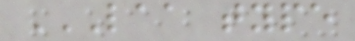LAA TYPE
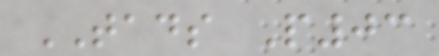TADS P03
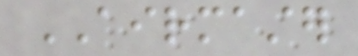AIRMASTER
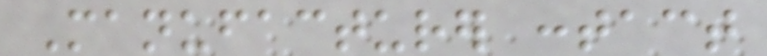Manufacturer contact
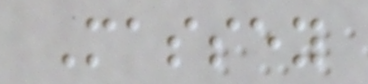Massey
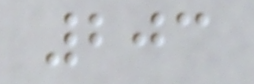203
